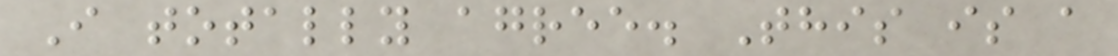I totally agree. This is a
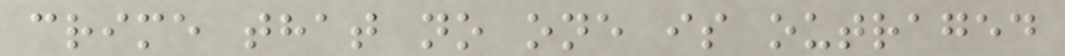crime that no one is outraged
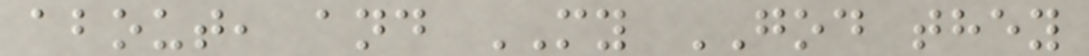about, and MY GOD they
